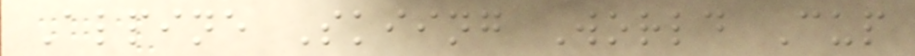Alpine Skiing World Cup
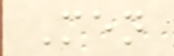Men
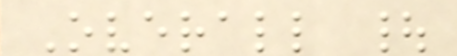Overall |
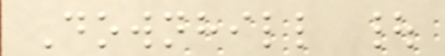Downhill |
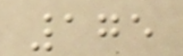175
